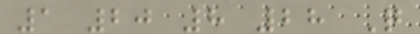1 20 8 28 Q
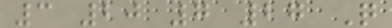3 20 7 27 Q
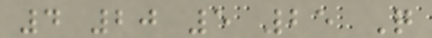4 20 5 25 Q
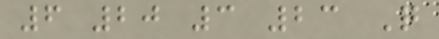6 20 3 23 Q
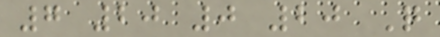7 20 0 20 Q
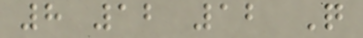8 12 12 Q
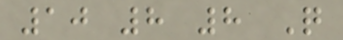10 8 8 Q
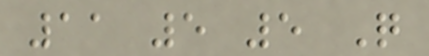11 5 5 Q
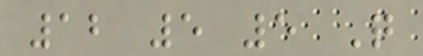12 5 5 Q
